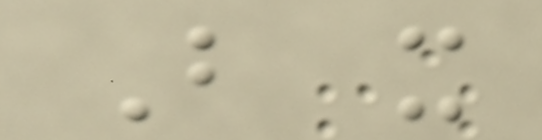But it
